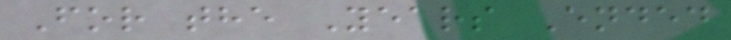For the Years Ended
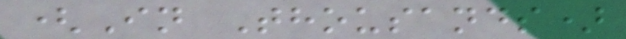(In Thousands)
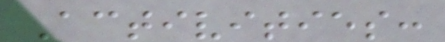Activities:
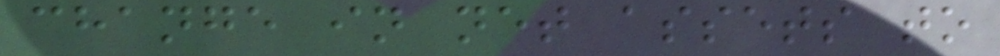change in net assets to
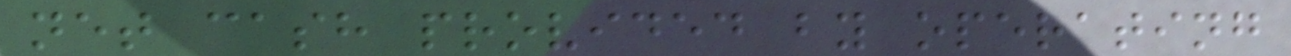net cash provided by operating
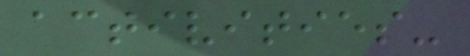activities-
